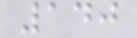140
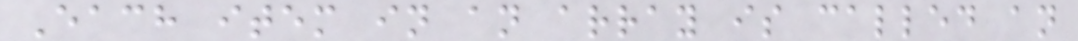Each item in an array is called an
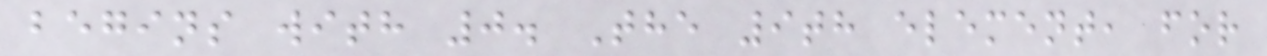begins with 0. The 9th element, for
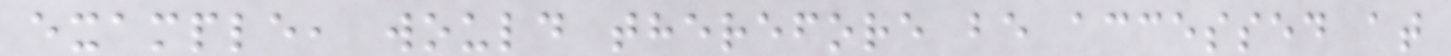example, would therefore be accessed at
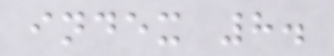index 8.
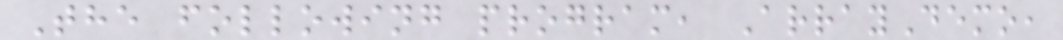The following program, ArrayDemo,
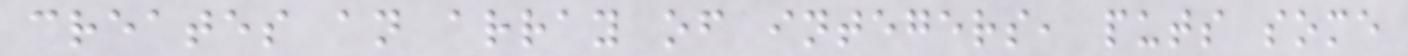creates an array of integers, puts some
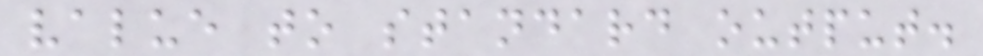value to standard output.
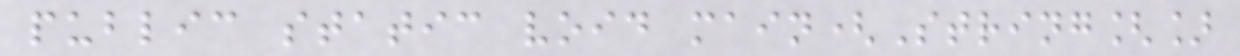public static void main(String[]
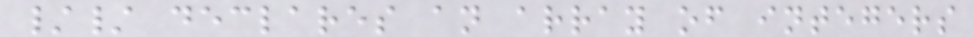// declares an array of integers
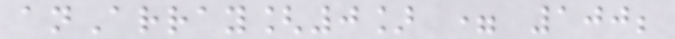anArray[0] = 100;
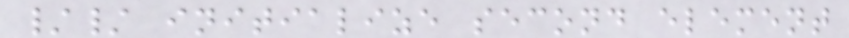// initialize second element
